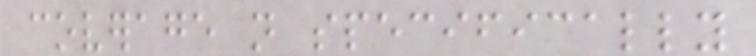coverage not specifically
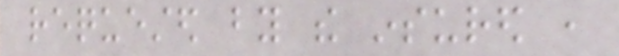requested by the insured ,
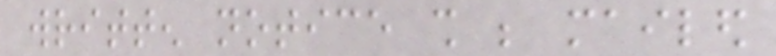written notice shall be mailed
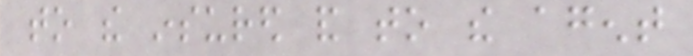to the insured and to the agent
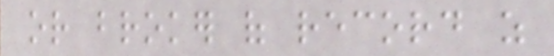or broker of record as
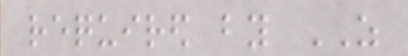required by AS
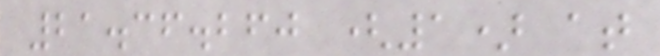21.36.260 (1) at
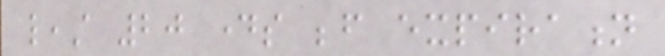least 20 days before expiration
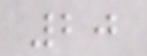20
